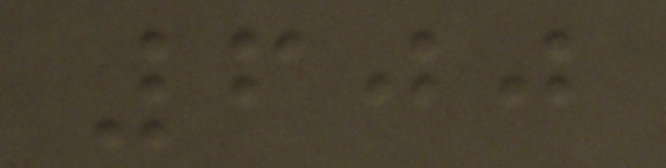600
